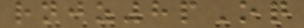rnjz8pOq
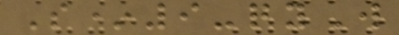S*9-qyW
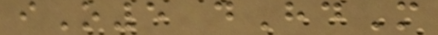iO5 dHdM
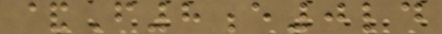&F8e0ld
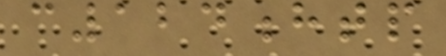c124htp
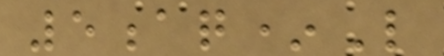5aq*L
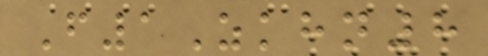F1Zkhn8
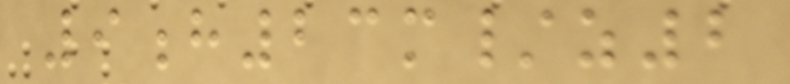9h23m/z2
